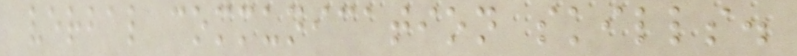verbal communication skills.
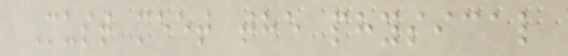Must meet the physical
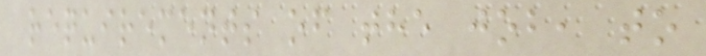requirements of the job, to
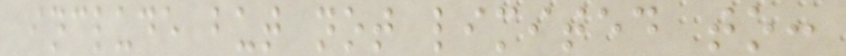include but not limited to:
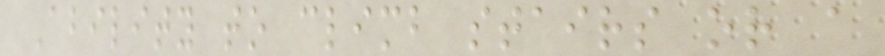Ability to climb stairs or a
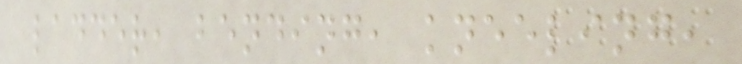ladder, bending, kneeling,
